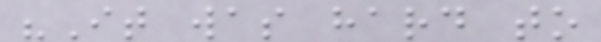"It was hard to
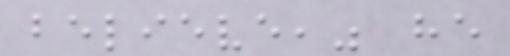believe," he
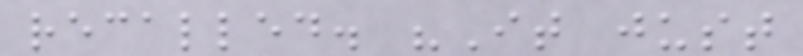recalled. "It just
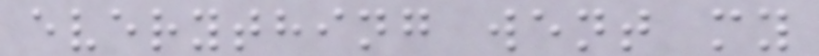everything went my
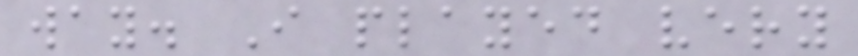way. I played very
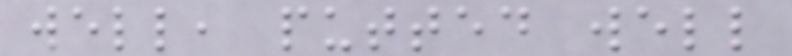well, putted well
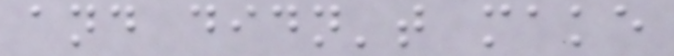and didn't make
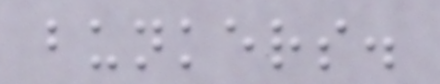bunkers.
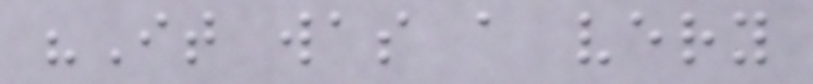"It was a very
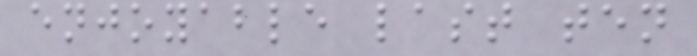enjoyable last ten
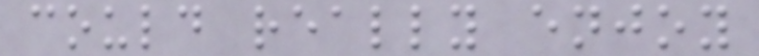could really enjoy
